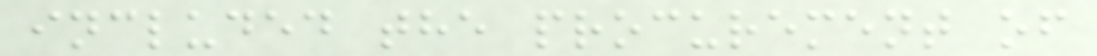included the procurement of
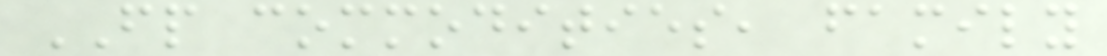FP commodities, family
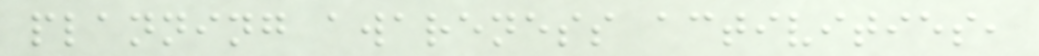planning awareness activities,
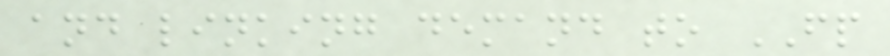and linking demand to FP
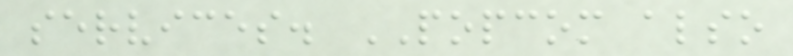services. POPCOM also
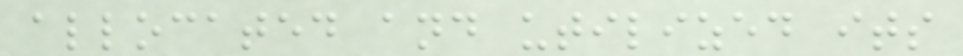allocated and utilized its
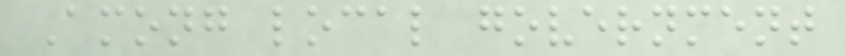Among local government
